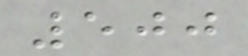500
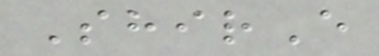ShirE
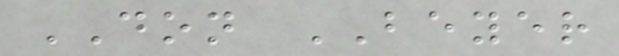DON BEYER
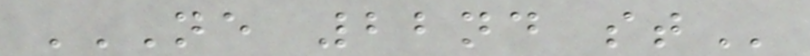NE 22ND ST
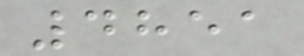4851
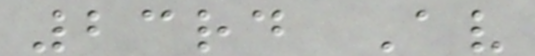23rd Av
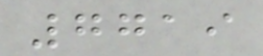7719
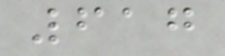617
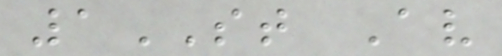1ST Av
